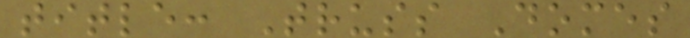title: Truss Domes
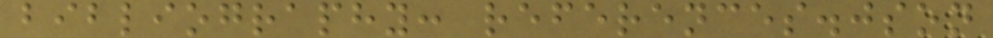bibliography: references.json
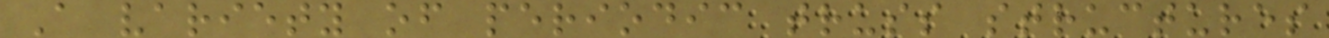A variety of periodic truss structures
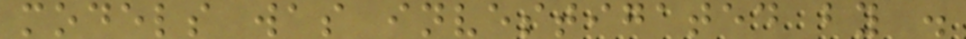models was investigated by .
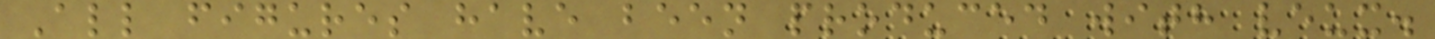All figures have been produced with veux.
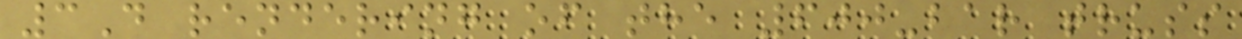3D rendering of the 600-bar truss
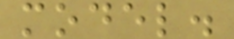model.
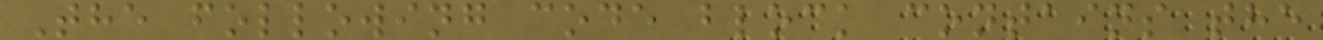The following code block contains the
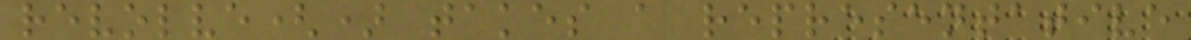revolve() takes a representative
